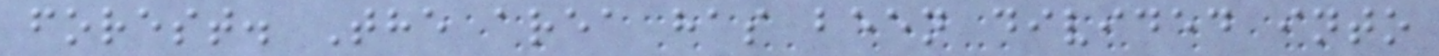forest. The area has been divided into
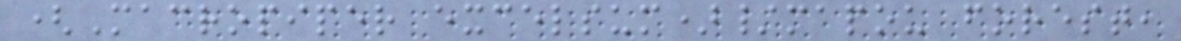(Macropiper excelsum)/mapou forest,
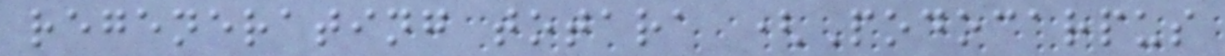regenerating totara (Podocarpus
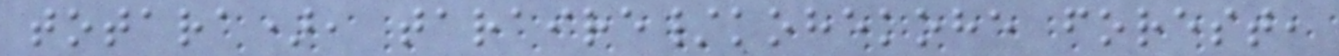totara), taraire/kohekohe forest,
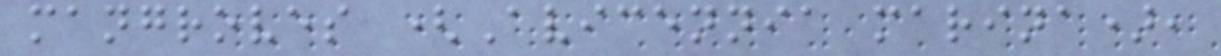mangroves (Avicennia marina),
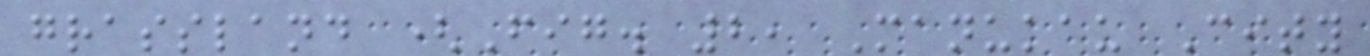grassland (Fig. 2, Manukau City
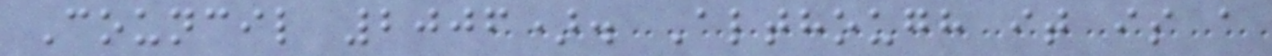Council 2006). Although it is a
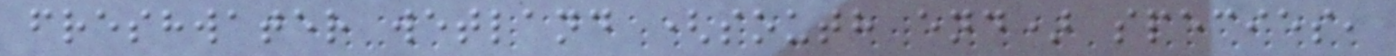freshwater wetland (south end) species,
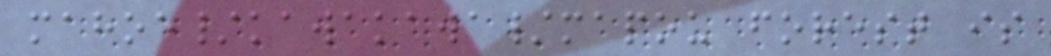mahoe/kawakawa/mapou forest is
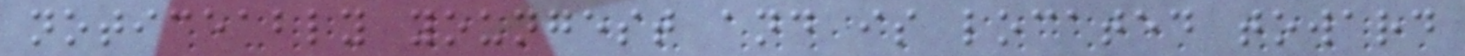noticeably youngest and is located toward
